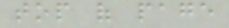top of page
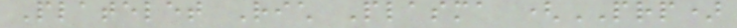Platelet Rich Plasma (PRP)
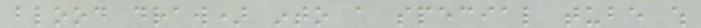blood draw) into a special tube which
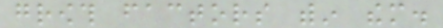growth factors within them.
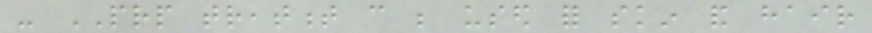- PRP treatment can be used for skin and hair
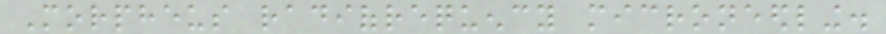Morpheus radiofrequency microneedling.
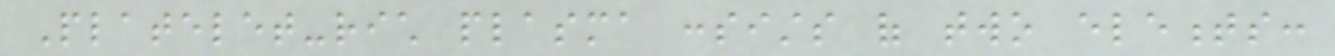Platelet-rich plasma consists of two elements:
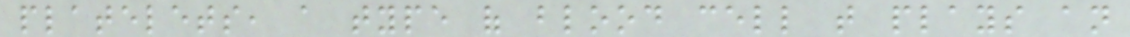platelets, a type of blood cell that plays an
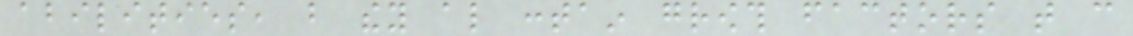abilities, but they also contain growth factors that can
